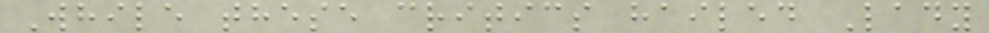While these critics hailed Lady
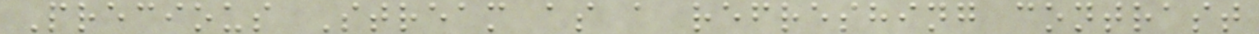Precious Stream as a refreshing contrast
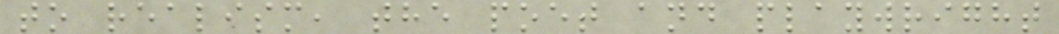to realism, the poet and playwright
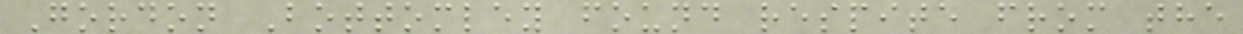Gordon Bottomley found respite from the
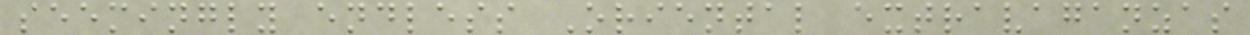seemingly endless Oriental extravaganzas
